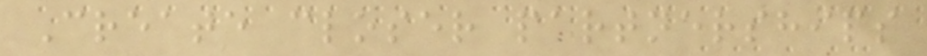Create closer partnerships
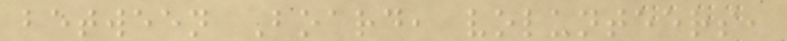between Board, volunteers,
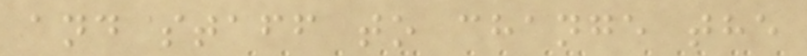and staff to change the
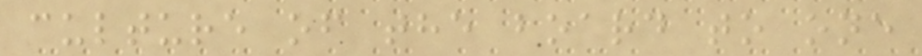culture of the board to one
